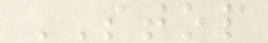STOP
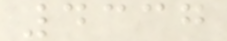4337
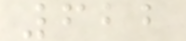622
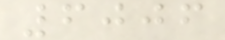6006
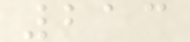213
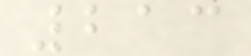213
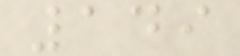149
